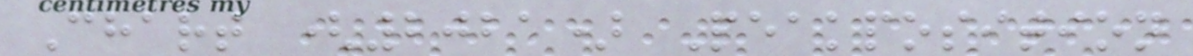Chart (2021) Peakposition
